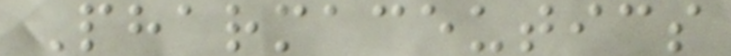Pharmaceutics
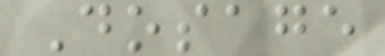Dosage
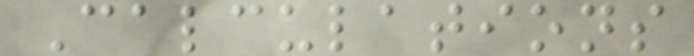Calculations
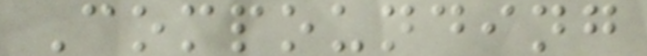Compounding
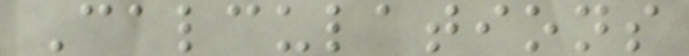Calculations
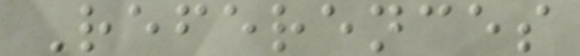References
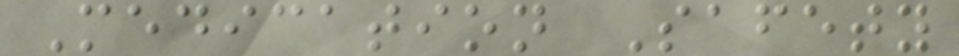Medication Safety
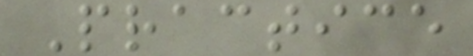Practice
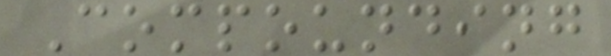Compounding
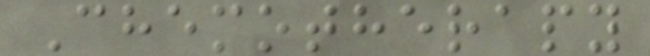Chemotherapy
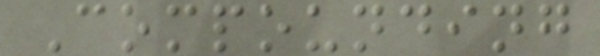Compounding
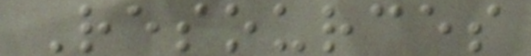Resources
